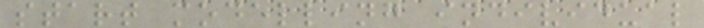start modelling individual
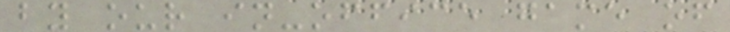by our in-office game of
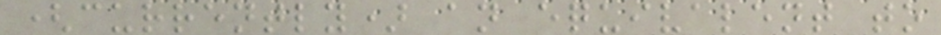(currently) an equivalent to
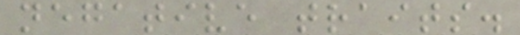negative traits.
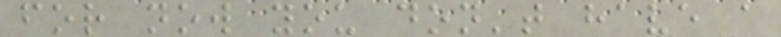for now you don't have a
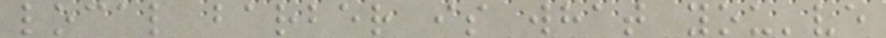local barber is what you've
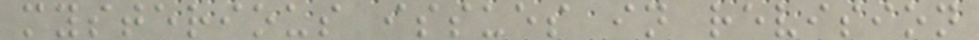mysterious issues in revision
